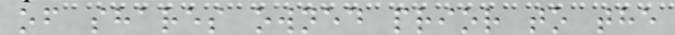of shares owned prior to the
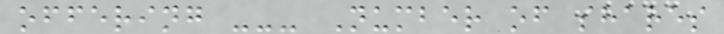offering --- Number of shares
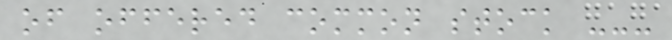of offered common stock ---
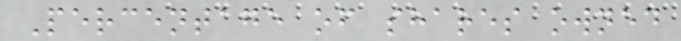Percentage of shares owned
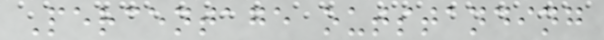Percentage outstanding
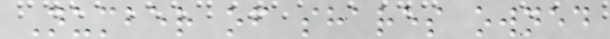Number of shares owned
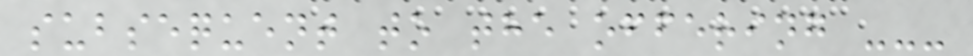subsequent to the offering ---
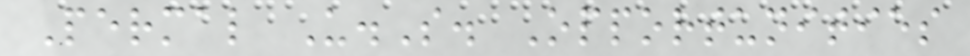Permal U.S. Opportunities
